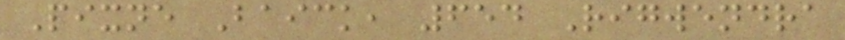Pixne Baick, 654 Rigwendra
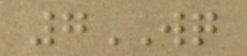7WQ
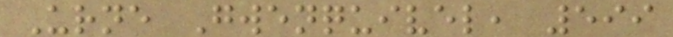Urne Gwenquivel, 599
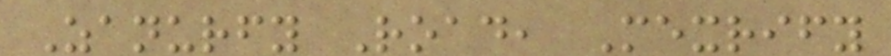Zanurfy Road, Mexrify
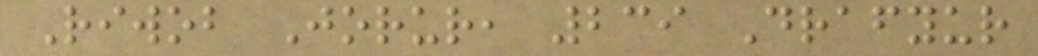Riwob Jorur, 239 Drafyur
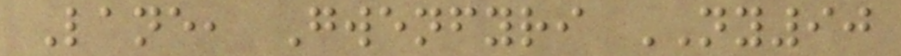Lane, Gwenfyri NY90
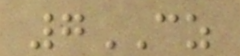7CZ
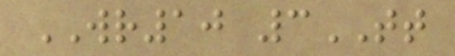WR10 3TT
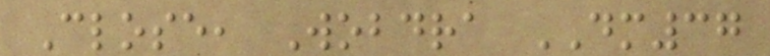Close, Wobdra DM37
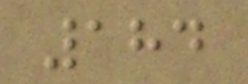184
